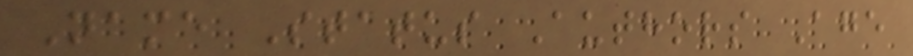Name Status Authors Age
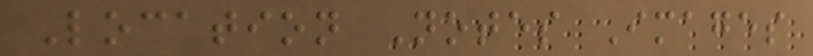Location Notes Images
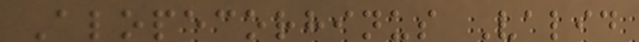Alopecorhinus Valid
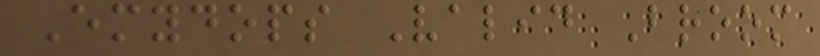Emydops Valid Broom
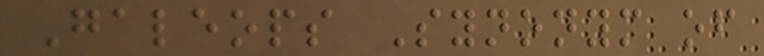Galeops Synonym of
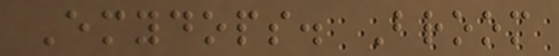Emydops. Broom
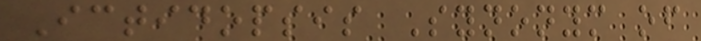Ictidopsis Synonym of
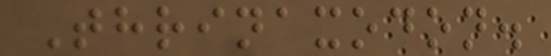Thrinaxodon.
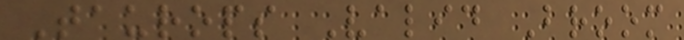Taurops Valid Broom
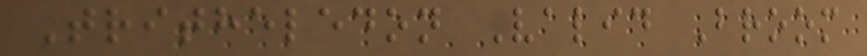Tritheledon Valid Broom
